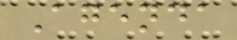Agenda
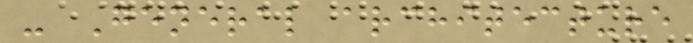- General architecture
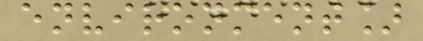environment]
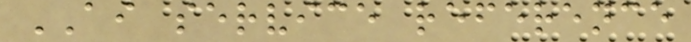AI service reference
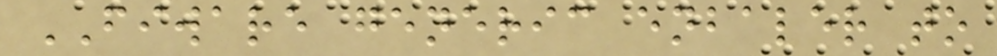FIWARE generic enbaler to
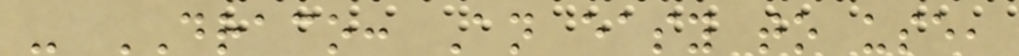- DRACO: An easy to use,
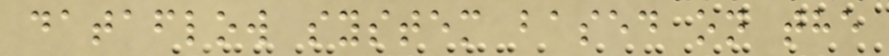dataflow system based on the
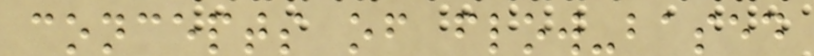concepts of flow-based
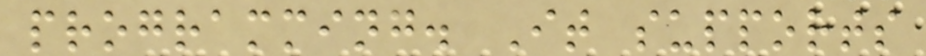programming. It supports
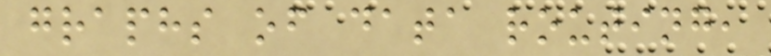graphs of data routing,
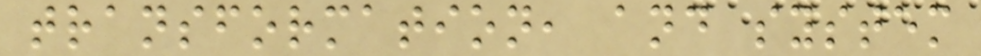transformation, and system
